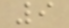9
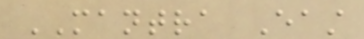MANTRA East
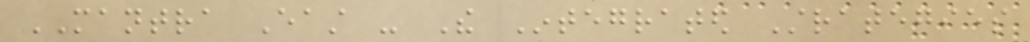MANTRA East - The Integrated Strategies
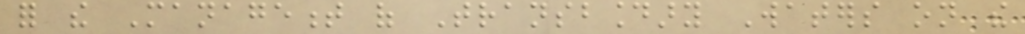for the Management of Transboundary Waters on the
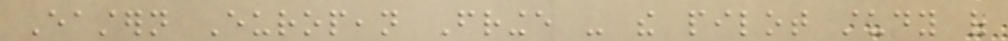Eastern European Fringe - the pilot study of
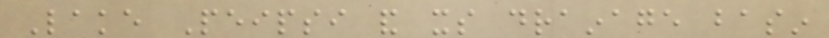Lake Peipsi and its drainage basin
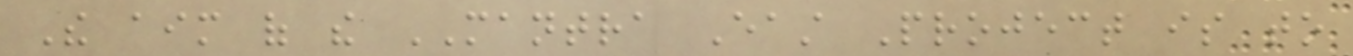The aim of the MANTRA East Project is to
